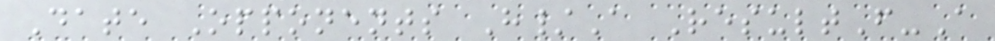Date Opponents H/A ResultF-A
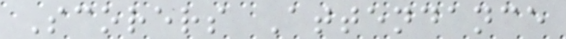Scorers Attendance
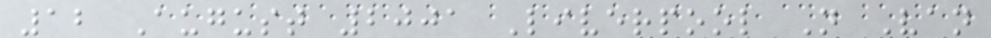12 August 2001 Liverpool N Van
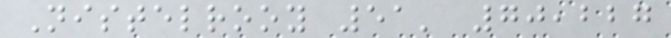Nistelrooy 51' 70,227
